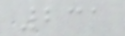231
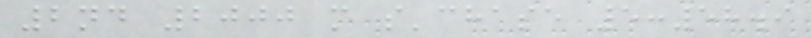2nd 2000 m s'chase 5:58.9
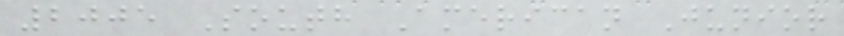2005 South American Junior
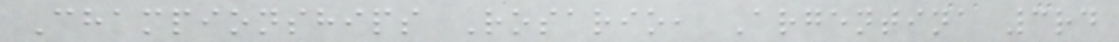Championships Rosario, Argentina 3rd
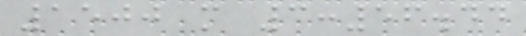1500 m 3:56.44
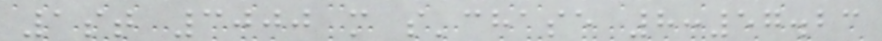1st 3000 m s'chase 8:57.23
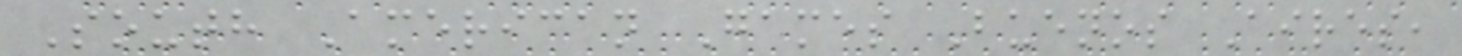South American Games Buenos Aires,
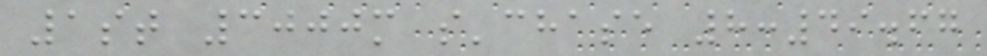1st 3000m s'chase 8:49.67
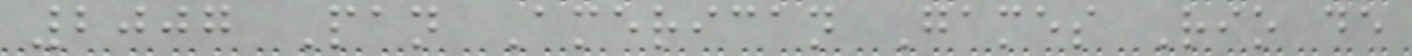2007 Pan American Games Rio de
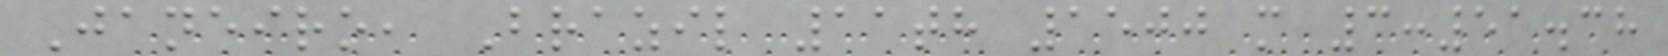Janeiro, Brazil 11th 1500 m 3:51.38
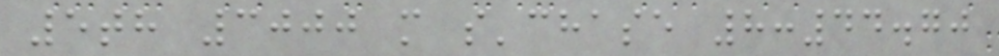5th 3000 m s'chase 8:44.70
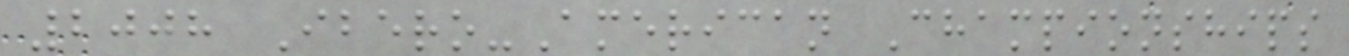2008 Ibero-American Championships
